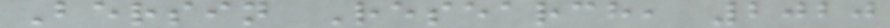Bersin Research, 2020
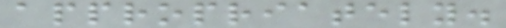appropriately.
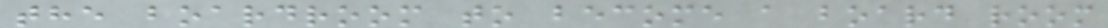the boardroom to become a board room
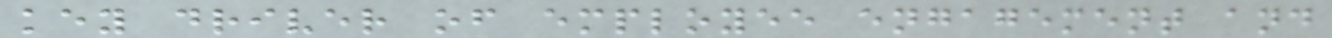key driver of employee engagement and
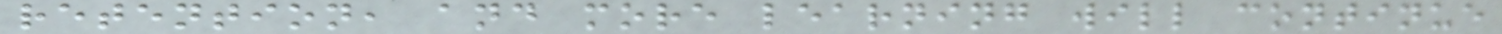retention, and more learning will continue
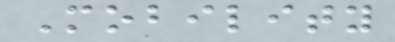Mobility
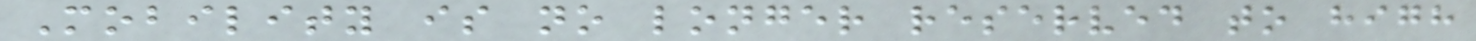Mobility is no longer reserved to high
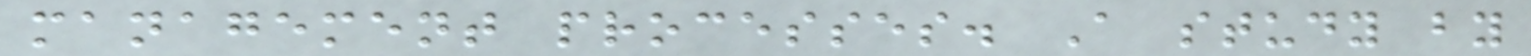management processes. A study by
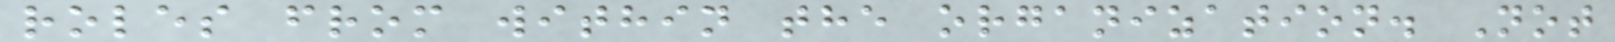roles from within the organization. Not
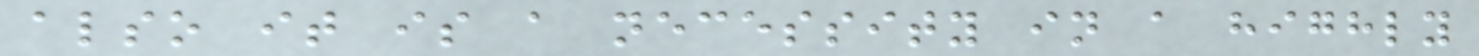also it is a necessity in a highly
